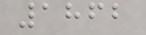1862
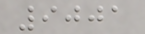9001
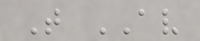T AV
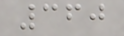360
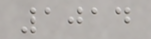1014
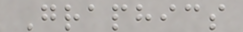Graphics
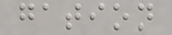gation
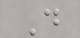D
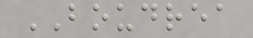BOUDREA
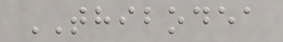THIBODEA
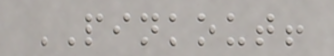PINKOUT!
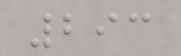293
